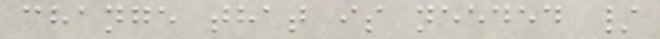change that is needed /
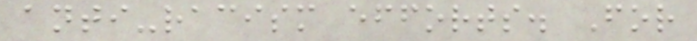anti-racism efforts. For
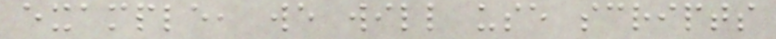example, we will use scripts
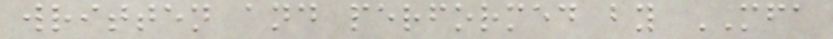written and performed by MFA
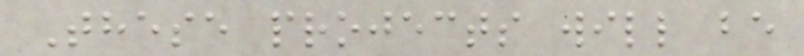These projects will be
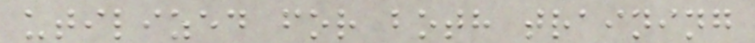utilized for both training
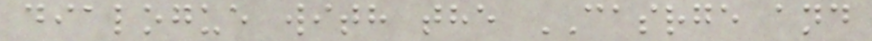dialogue with the CASRGE and
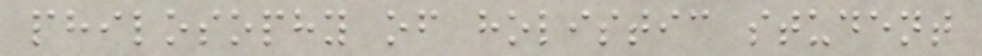philosophy of holistic student
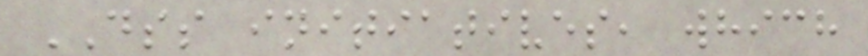DSS initiatives, which
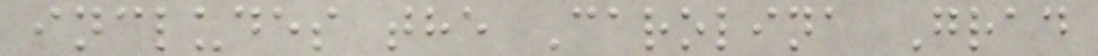includes the Carolina Grad
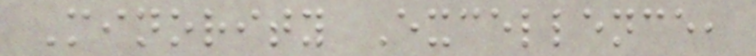Minority Excellence,
